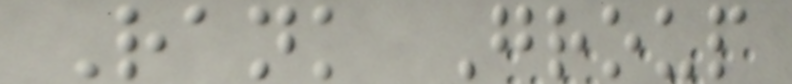Rank Group
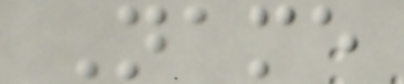Name
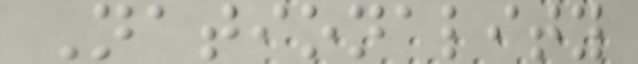Nationality
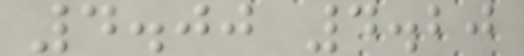4.00 4.20
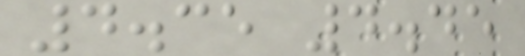4.35 4.45
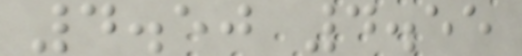4.50 4.55
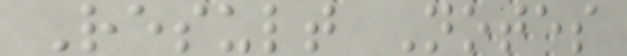Result Notes
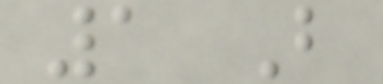1 B
